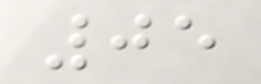05
